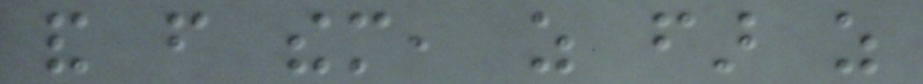and from them, as far as
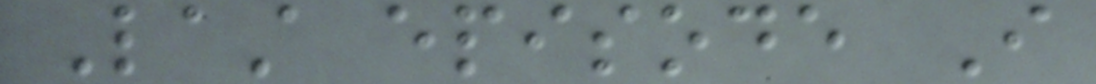Last episode I
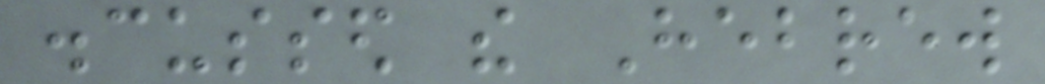discussed the Hebrew
